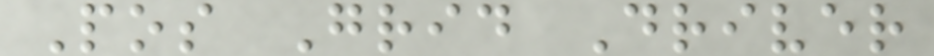Pos Grid Driver
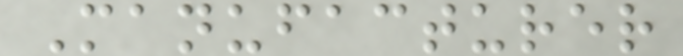Manufacturer
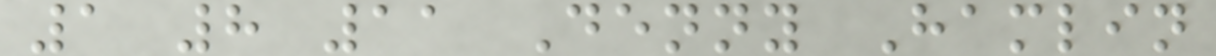1 8 11 Denny Hamlin
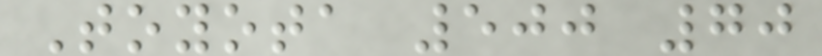Toyota 500 70
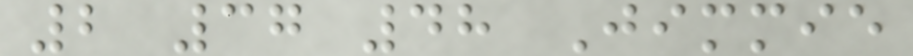2 37 48 Jimmie
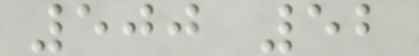500 52
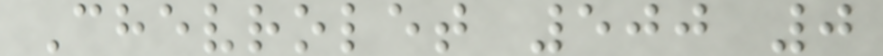Chevrolet 500 0
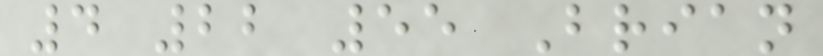4 22 55 Brian
